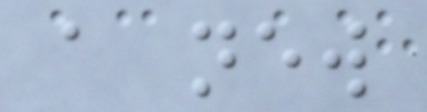a new
